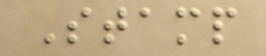Stamp
